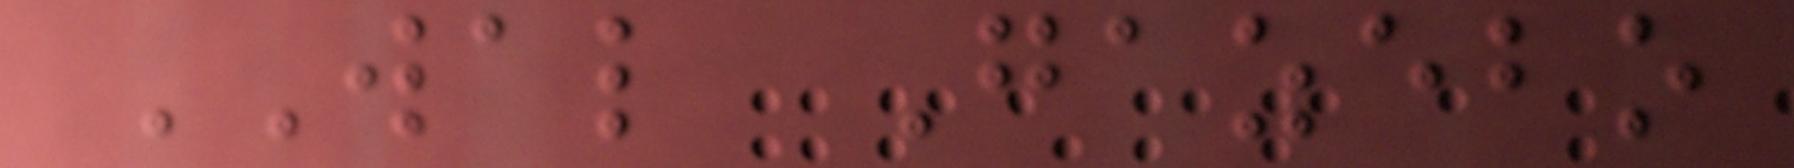WAL Gazebo
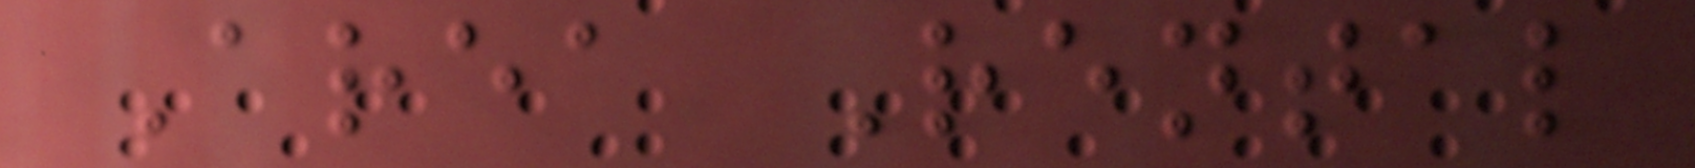Area Rental
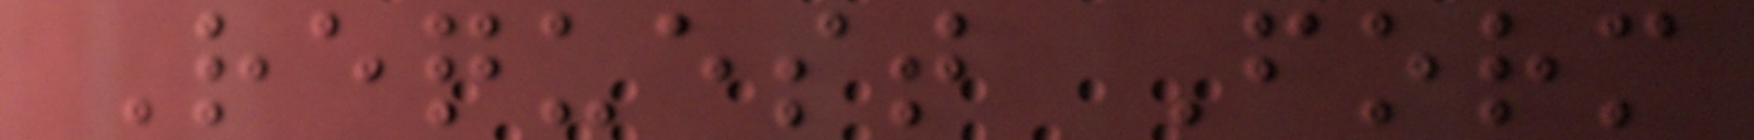Request Form
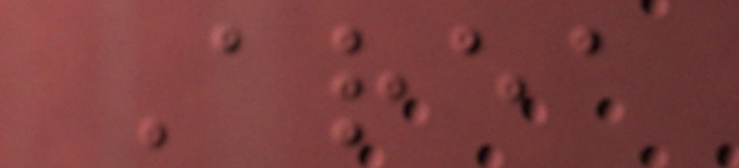Area
